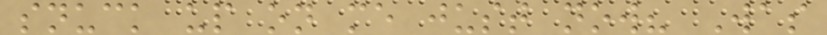snuck up on me just now? Was
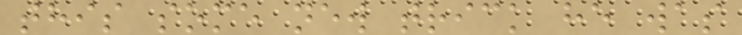this some new trick he was
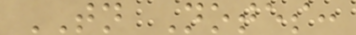TN Notes:
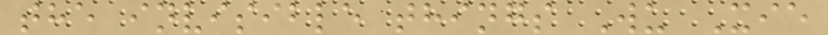the invisible things Wu Xie
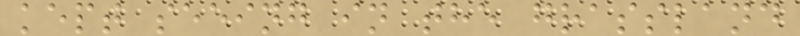kept seeing in the grassland
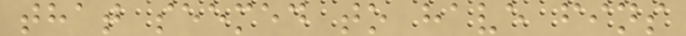that seemed to have fins
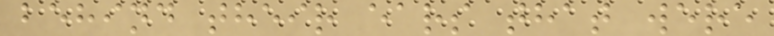behind their ears that were
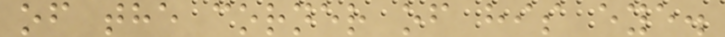of the corner of his eye.
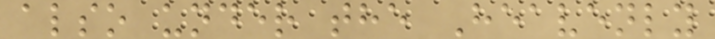also under the Heavenly
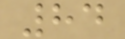84
